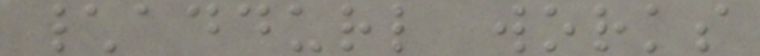\addurl works
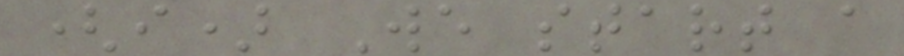(i) We start a
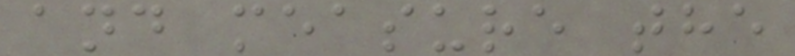and measure the
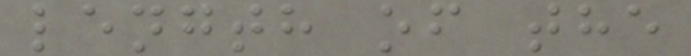length of the
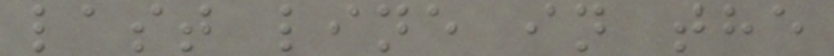last line in the
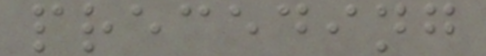preceding
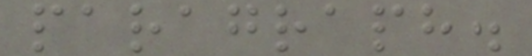paragraph.
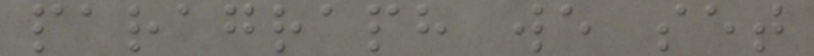paragraph we set
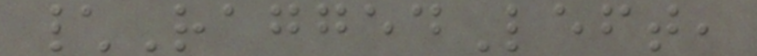\RaggedLeft,
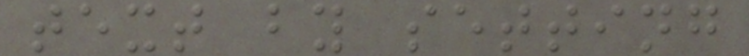text by setting
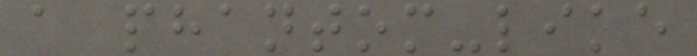a phantom-like
